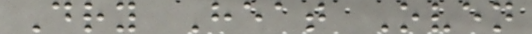Dry Heat Oven
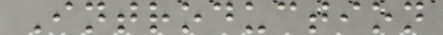Introduction
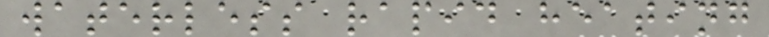waterless rapid heating
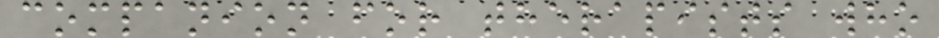companion for therapists who
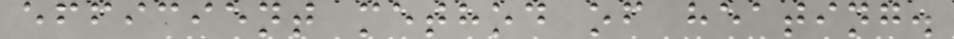efficient method of heating.
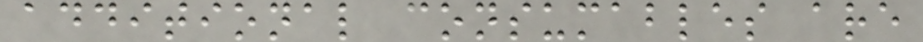additional consumables are
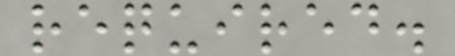required.
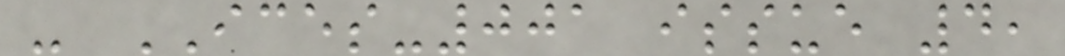- ICES-001 issue 4,
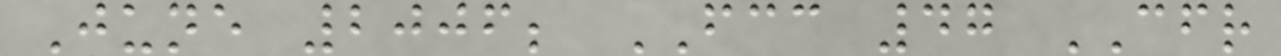June 2006; FCC 47 CFR
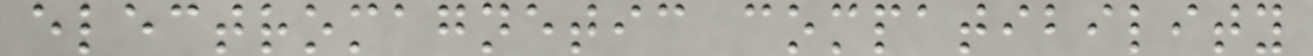electromagnetic compatibility
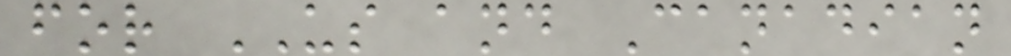for US and Canadian
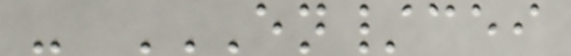- EN/CEI
